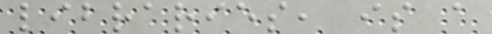libraries, is a
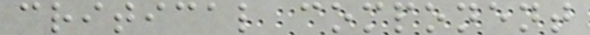critical component
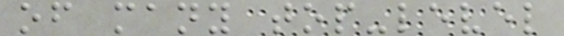of many top-level
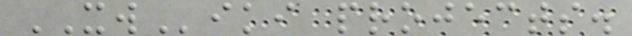XWiki projects.
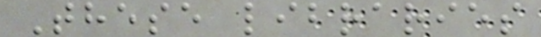These libraries
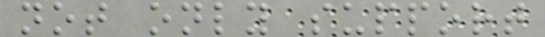not only support
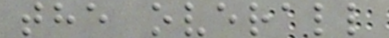the overall
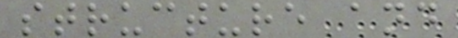structure and
